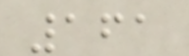161
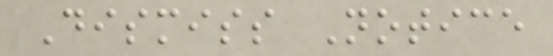Dismiss Notice
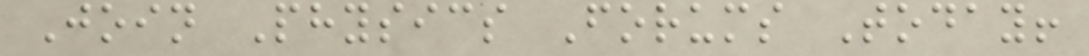Join Physics Forums Today!
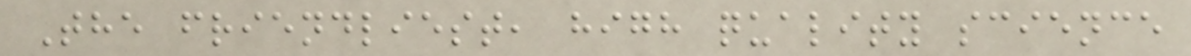The friendliest, high quality science
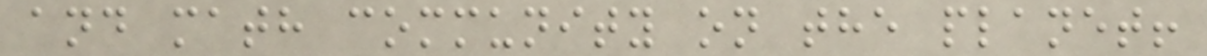and math community on the planet!
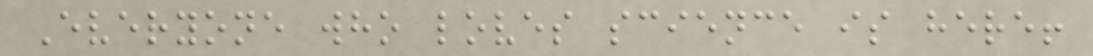Everyone who loves science is here!
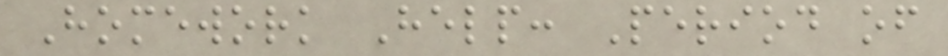Homework Help: Period of
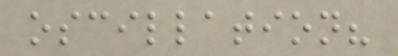oscillation?
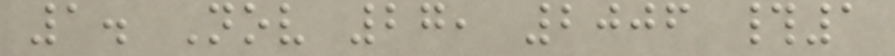1. Nov 27, 2006 #1
